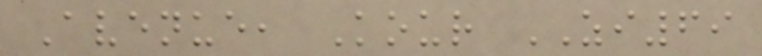Avenue, Kour ZI69
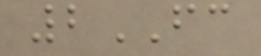2FC
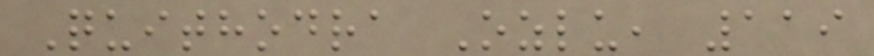Quithodra Ozlu, 119
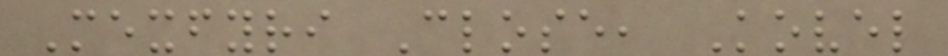Mexfyri Close, Kovel
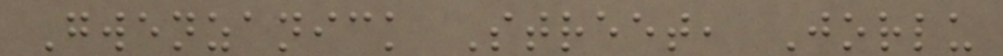Gwenzanick Street, Jorlu
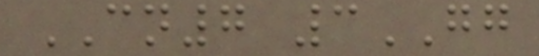CN7 3GG
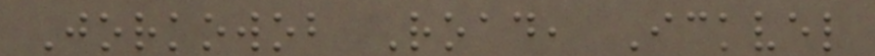Jorkowob Road, Ickvel
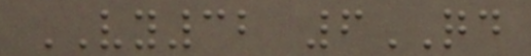VY32 6QD
